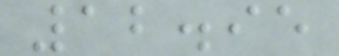12.95
